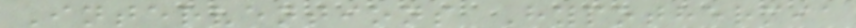Interventions Hypothermia
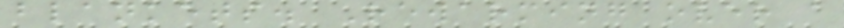blankets. Rewarming over a
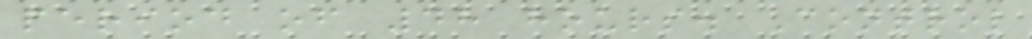period of 48 hours. Control
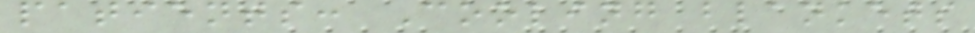patients: Cooling blankets
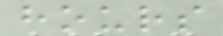hours
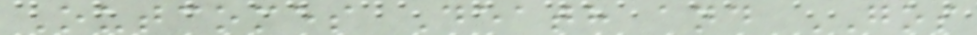Outcomes Death and GOS
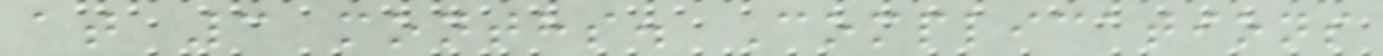at 3 months. Complications
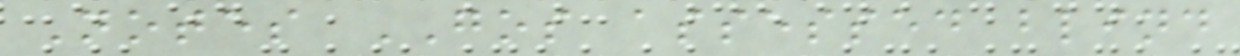Notes GOS assessed blind
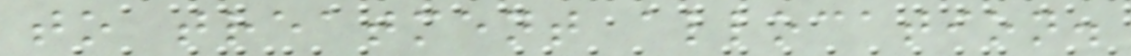to treatment allocation.
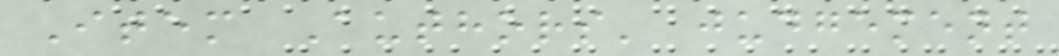Item Authors' judgement
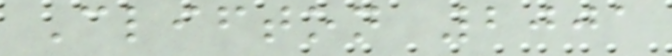Clifton 2001
